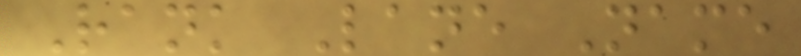Rank Lane Name
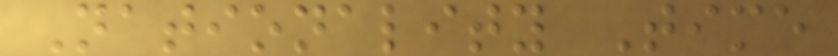Nationality Time
